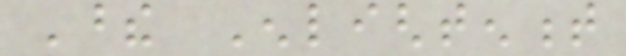These Enlightenment
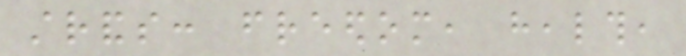strands: freedom, health,
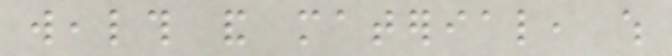wealth and material, which
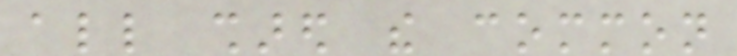all shared the common
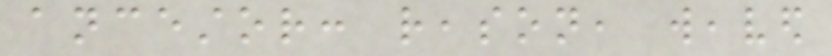ancestor: reason, weaved
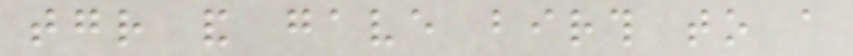together and gave birth to a
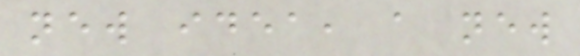new idea, a new
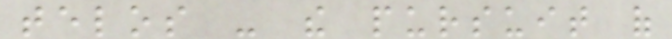telos - the pursuit of
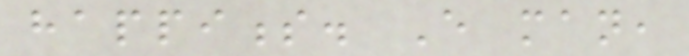happiness. Every man,
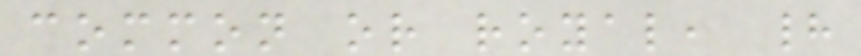common or royal, had
